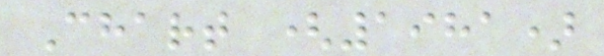Chart (1981)
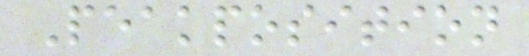Peakposition
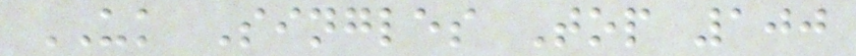UK Singles Top 100
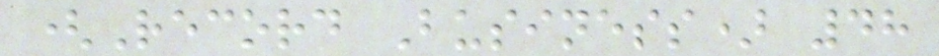(Record Business) 48
